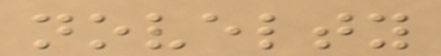novelty
